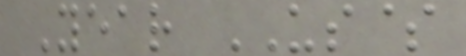Year US$
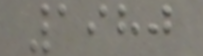1980
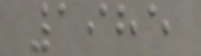1985
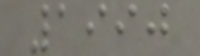1990
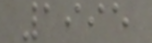1995
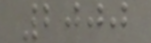2000
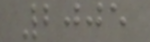2005
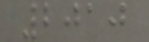2010
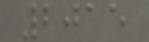2015
